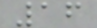16
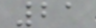21
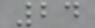24
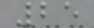25
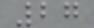27
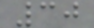30
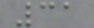31
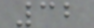32
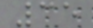35
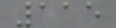115
